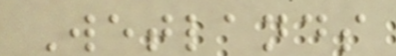Wetlands
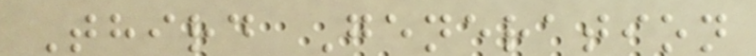Third Generation
